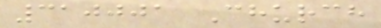310001 Church
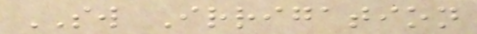SW Irrigation
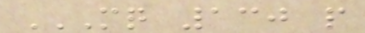MQ 130 P
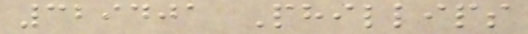329401 Phillips
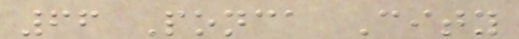66 Ponca City
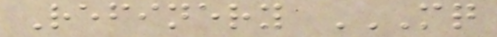Refinery MQ
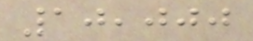10,000
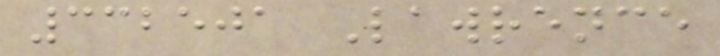332501 Lawrence
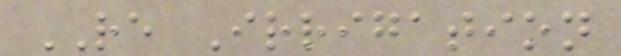RE Irrigation
